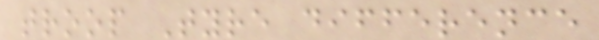troop Tyre difference
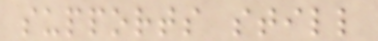supports still
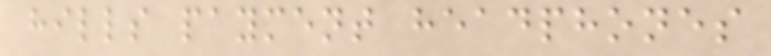hills payment headphones
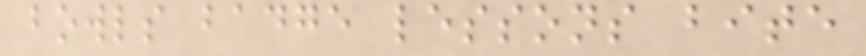bowls badge lessons bite
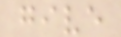give
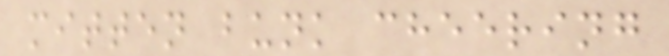mitten bunk cheering
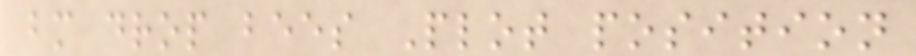bm drop bees Plot position
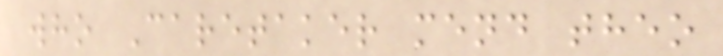who Caretaker mend theo
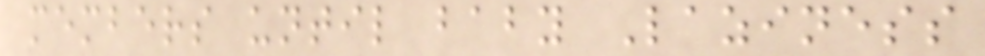members until baby Laziness
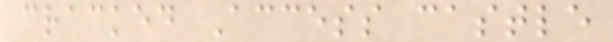cracked Access castle
